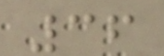36
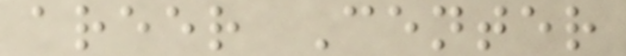areer Center
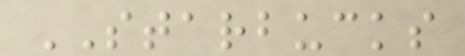STARBUCKS
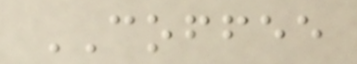COFFEE
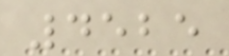4525
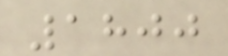1800
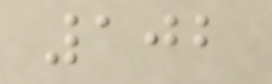102
